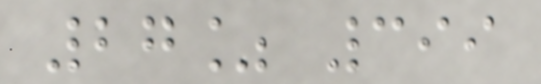27% 399
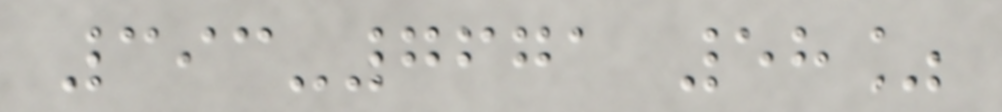393-7671 58%
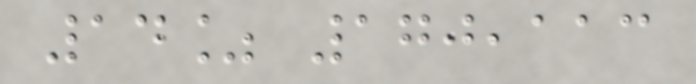14% 170,113
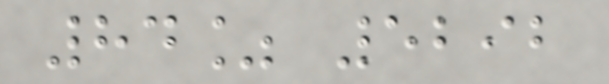84% 5292
